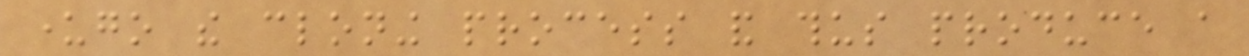undergo the cloning process and thus produce a
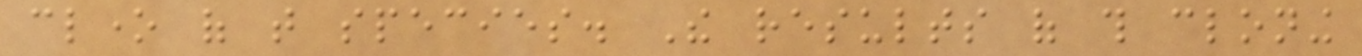clone of that species. The results of this cloning
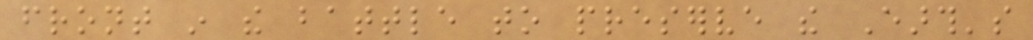front in the battle to preserve the Earth's
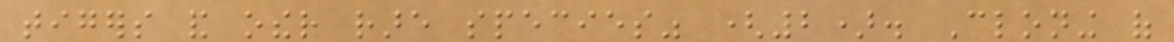tigers and other rare species" (2). Cloning of
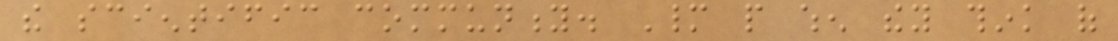the scientific community. Many people when they think of
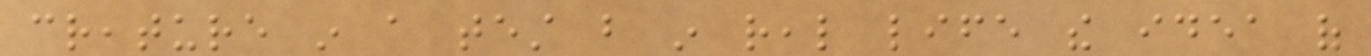creature in a test but in real life the idea of
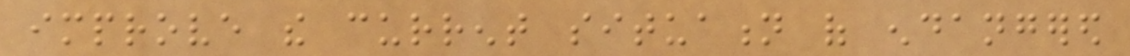improve the current situation of endangered
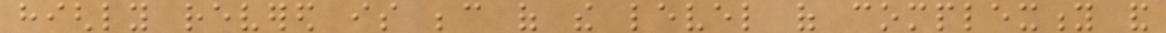highly revered is because of the level of complexity and
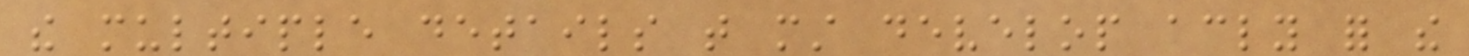the multiple details that must develop accordingly for the
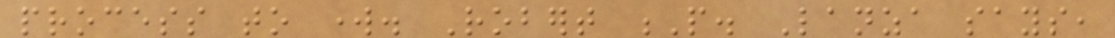process to work. Robert P. Lanza says,
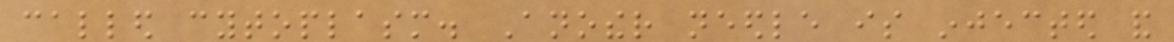called cytoplasm. Another needle is injected and
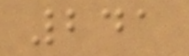241
